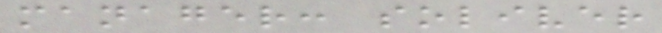manager: soliver
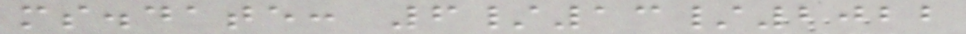ms.date: 6/13/2022
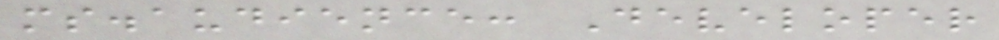ms.audience: Developer
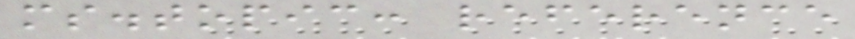ms.topic: reference
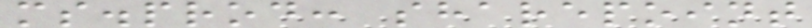ms.prod: sharepoint
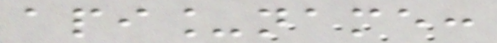api_name:
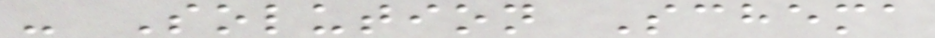- Solution Schema
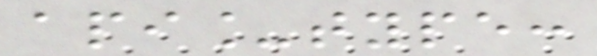api_type:
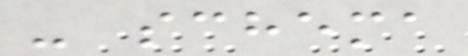- schema
